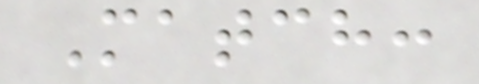Match:
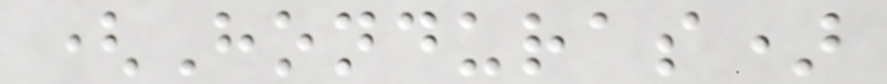(Honduras)
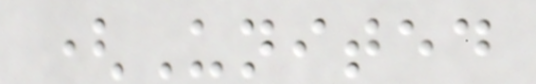(United
